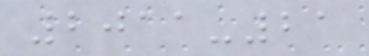2011-21
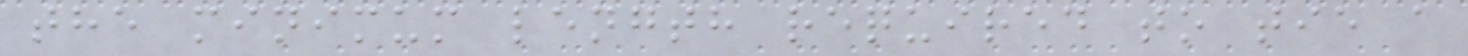the minimum length required to tie a
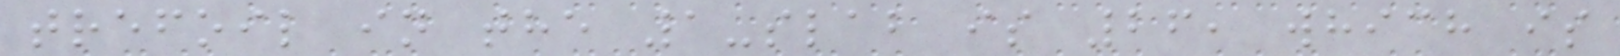trefoil in the 1-slab is 26, which is
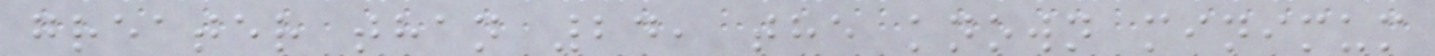greater than 24, the known minimum
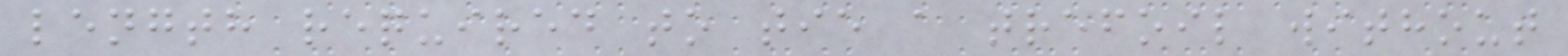length required to tie a trefoil without
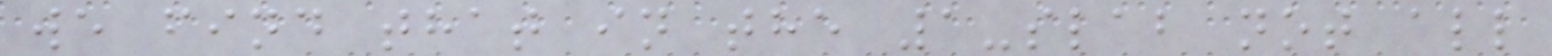we find that in the 1-slab not all
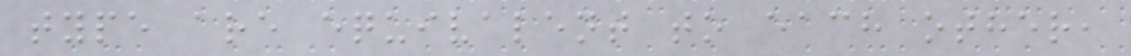type are equivalent to each other,
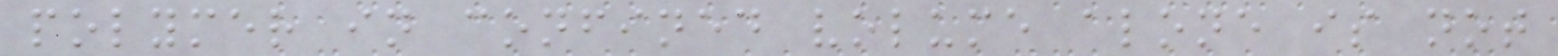polymer in confined volume alone is not
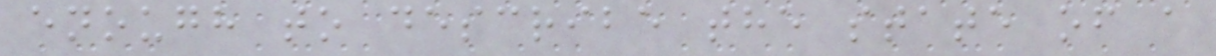enough to describe the state of a
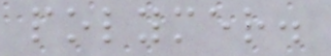polymer.
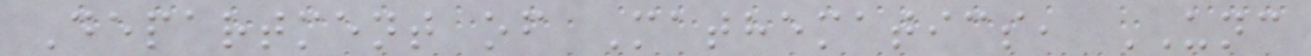Department of Mathematics, UNC
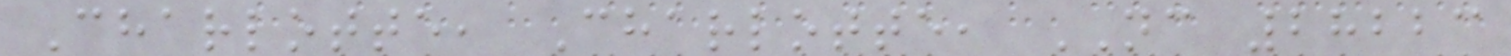Charlotte, Charlotte, NC 28223
